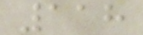118
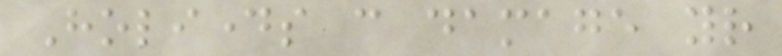Holidays can damage your
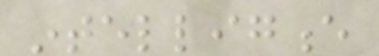intelligence
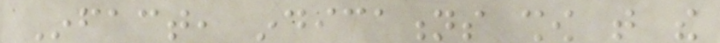Infact, indications show that the
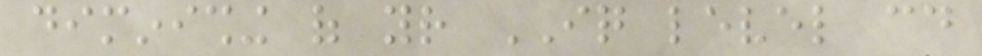diminishing of your IQ level could
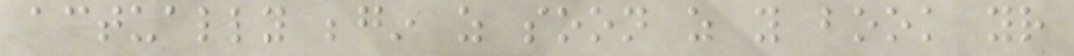actually begin as soon as you book your
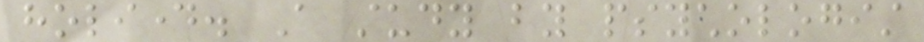holiday. A study by psychologist
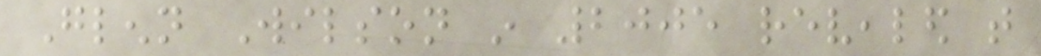Glenn Wilson in 2005 revealed that
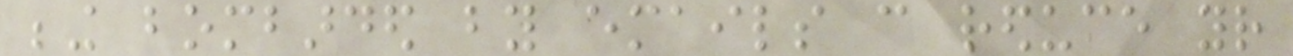being bombarded by emails can reduce your
